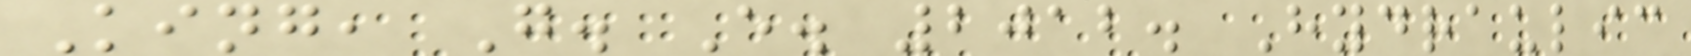King, G. E. 2012. Hydraulic
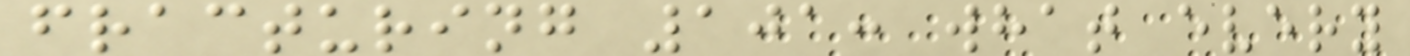fracturing 101: what every
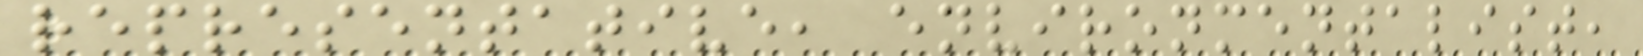representative, environmentalist,
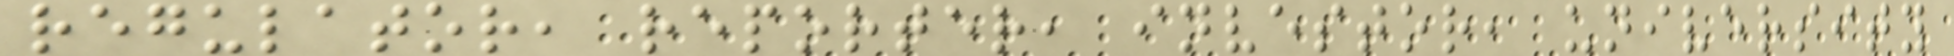regulator, reporter, investor, university
